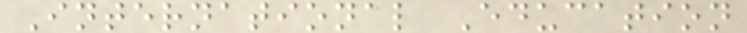International Education
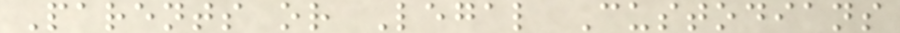Parents or Legal Custodians
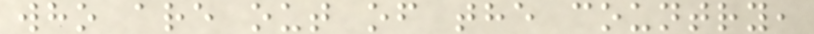who are out of the country,
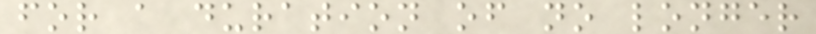for a duration of no longer
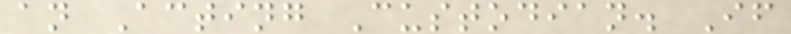an Acting Custodian. If
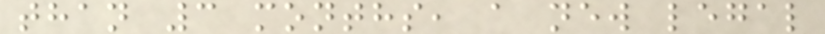than 3 months, a new legal
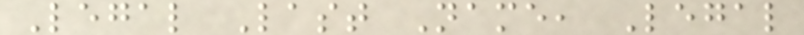Legal Last Name, Legal
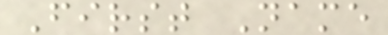First Name
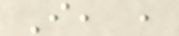I, ,
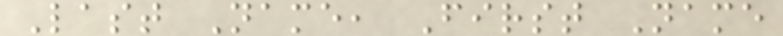Last Name, First Name
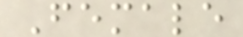Female
